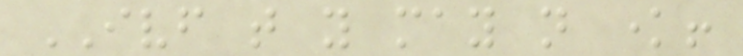IVF that you may not know!
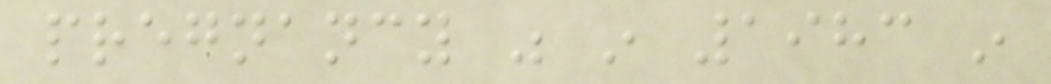pregnancy was in 1983 in
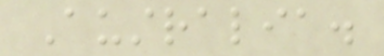Australia.
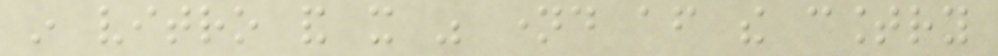in vitro and it was named after the country
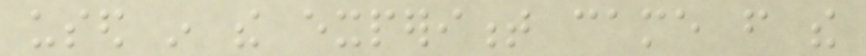used in the experiment came from the
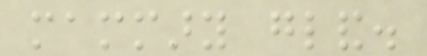mammary gland.
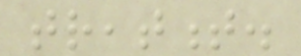treatment.
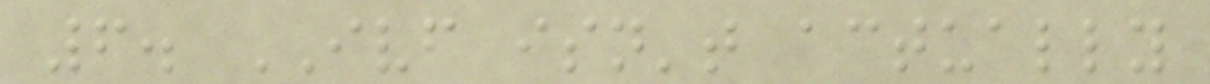6. IVF isn't actually
